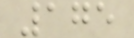175
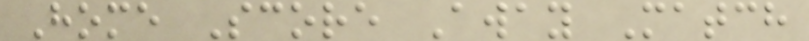Home Score Away Match
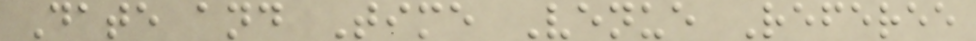Date and Time Venue Referee
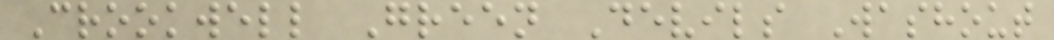Crookwell Green Devils Washout
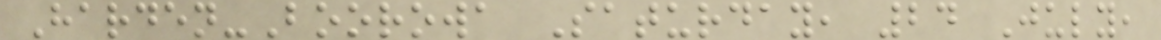Harden-Boorowa Saturday, 24 July,
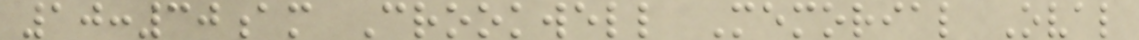10:30am Crookwell Memorial Oval
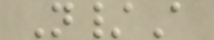N/A
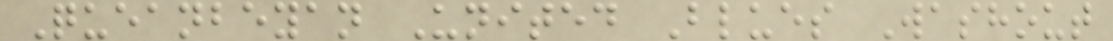Queanbeyan United Blues Washout
